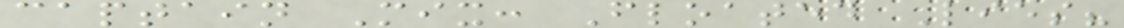captain Mix: Floated Lies?
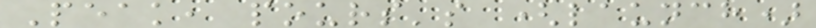Peak, pours's (launch)
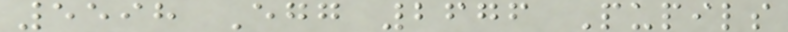5598 Egg 2676 Pupils
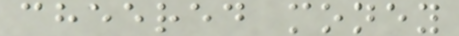cheered money
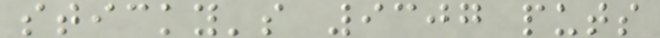sticky's 9307 puts
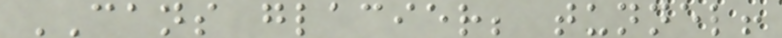CANS glacier; tunnel!
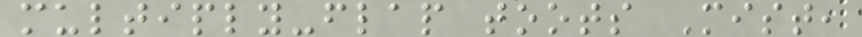multiply-flap toots Mist,
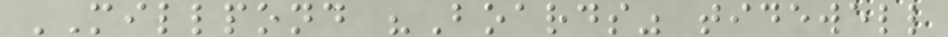MILLPOND "Boards" tidewell
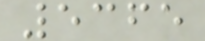5365
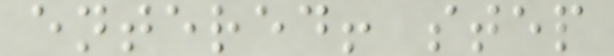entered! step
